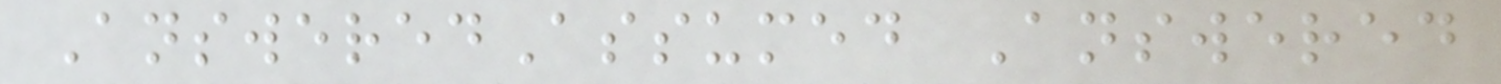AnsweredAssumed Answered
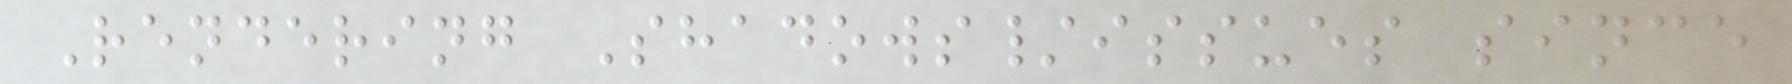Rendering Shadows/issues since
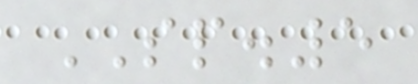SP.5
